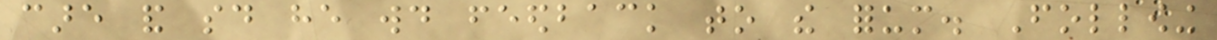care and said he would feedback to the forum. Following
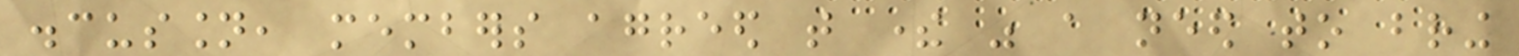discussion, members agreed that there was a need to bring
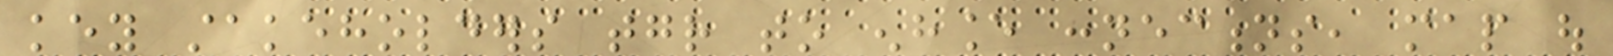key stakeholders together to enhance connections, map out
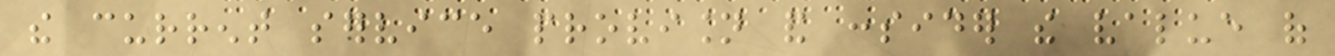the current service provision and consider the value of
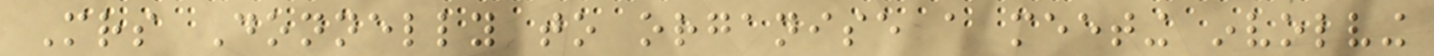Mrs Donnelly to organise a meeting involving
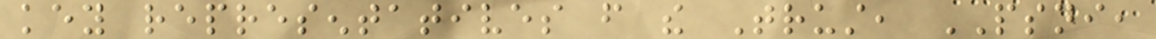key representatives from the Trust, PSNI,
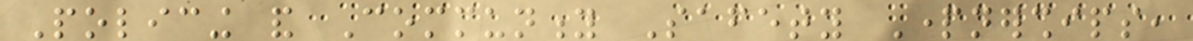Policing and Community Safety Partnerships,
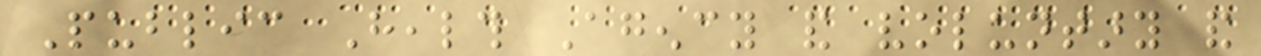Public Health Agency and voluntary and
